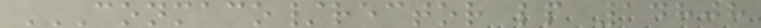CONMACO/RECTOR LP 14808
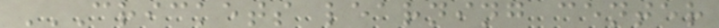CRICKETS LEARNING CENTER
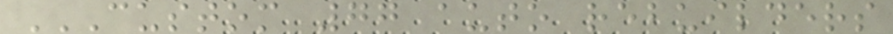CUSTOM 77 AUTO REBUILDERS
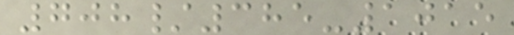708/385-1015
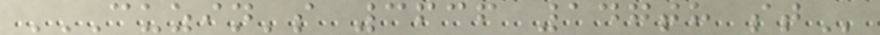CUZIN'S 3636 147TH ST
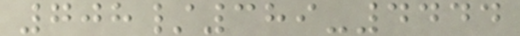708/389-4444
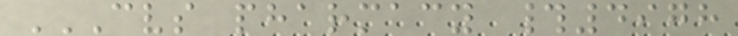CVS PHARMACY #4978
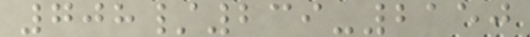708/239-2150
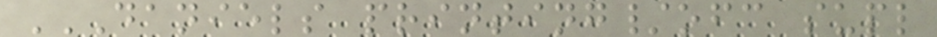DANIELS PRINTING/OFC SUPL
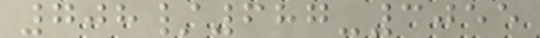708/687-3055
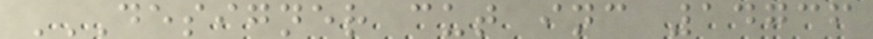DESIGNER CUT INC 14736
